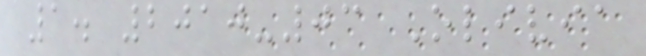1. 2010-03 Olivia
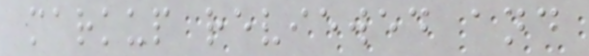markup reviewed and
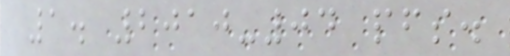1. 2010-04 pfs.
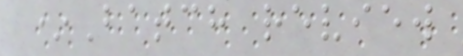*Batch review
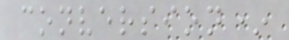conversion*
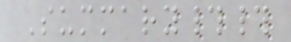Summary##
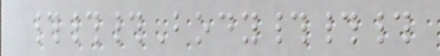###Body###
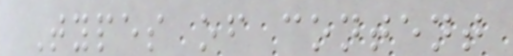Types of content
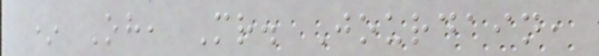* Oh, Mr. Jourdain,
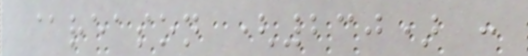@reason (230) :
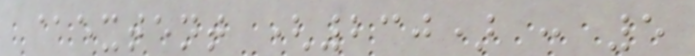@extent (230) : 5
